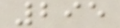295
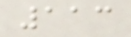113
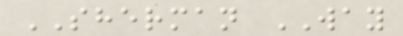SHERMAN WAY
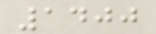1400
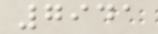7941
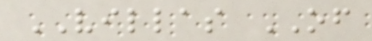VILLAS OF
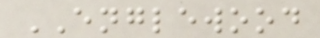ENGLEWOOD
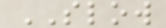SLOW
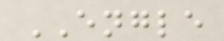ENGLE
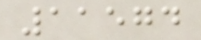11574
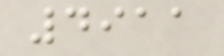4911
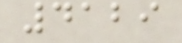4129
